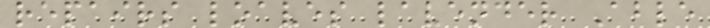repairs loaves lavender Able
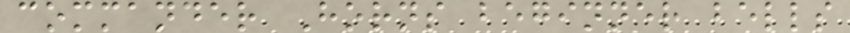commander Horns beginner bells
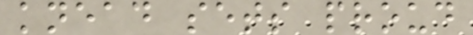knead sets proud
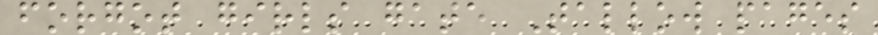forgot girls gate Tallow pages
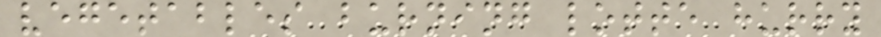vegetables burning lotte hurry
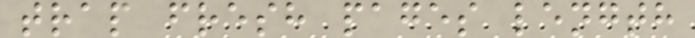trap fresh pages length
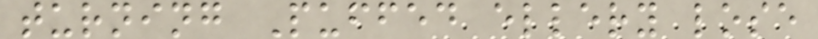turning Puffed ellery lose
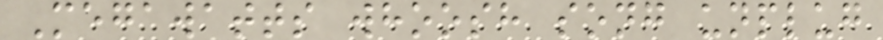Megawatts whoosh song unplug
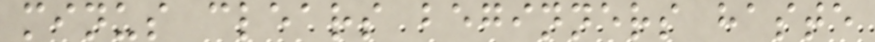minus clears beginners haste
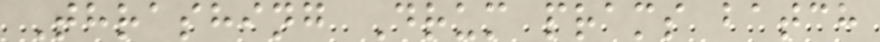Thrashing Drum prams batch
